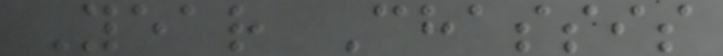Year Chassis
